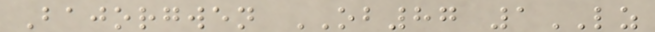Bajorgwen OB87 1LZ
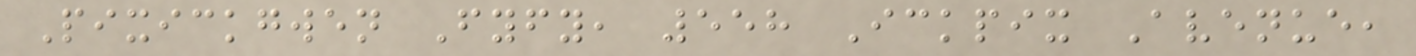Pixickgwen Fyfy, 558 Ickpix Avenue,
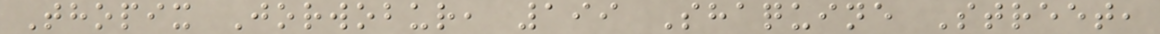Thopix Jorwobur, 199 Shaquine Street,
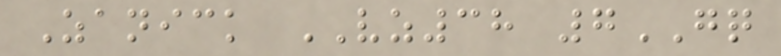Zanick VZ38 7GQ
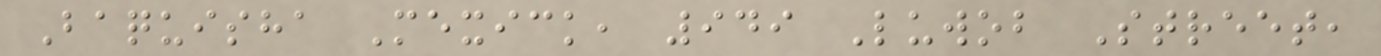Baquisha Mexick, 949 Luwob Street,
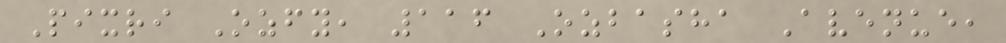Pixri Ozfy, 116 Ozbasha Avenue,
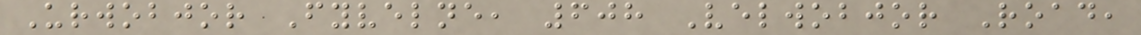Urwobjor Fyvelne, 608 Velwobjor Road,
